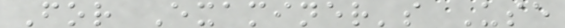For Examiner's Use
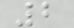2
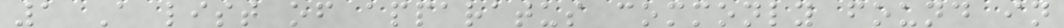1 A list of apparatus commonly found in
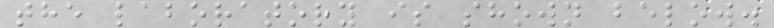the laboratory is shown below.
